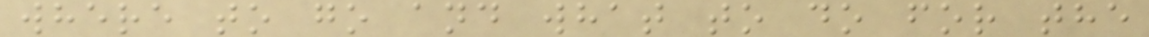where to go and what to do for the
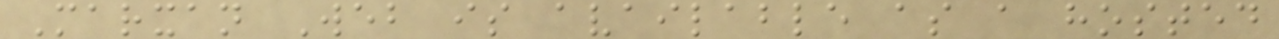Marxan Web is available as a hosted
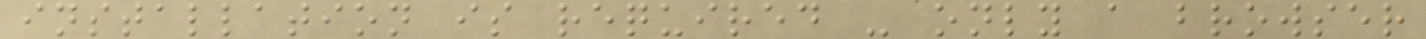installation is required - only a browser
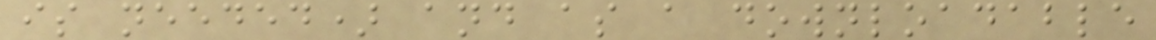is needed) and as a downloadable
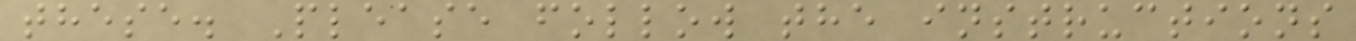these. Please follow the instructions
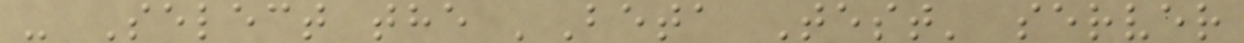- Select the 'Beta Test' server
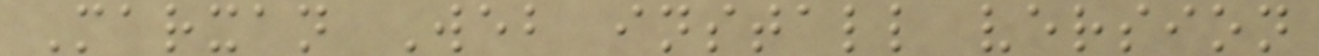Marxan Web install version
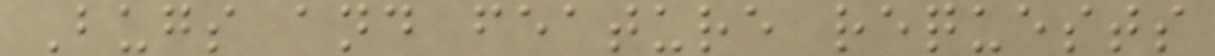Bugs and feature requests
